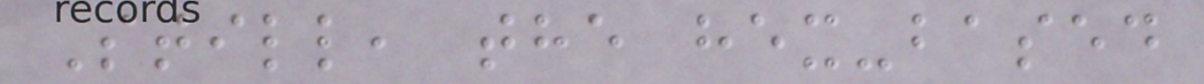Still, the hex-based
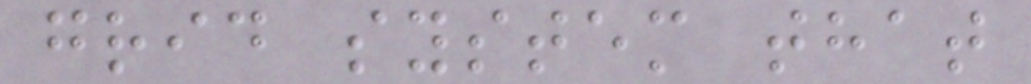grid system that
